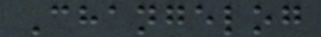Changelog
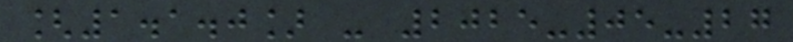[1.1.0] - 2025-05-27
